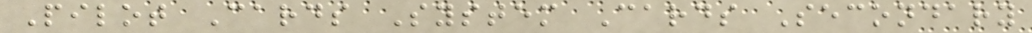Pilot Cards System Cards Secondary
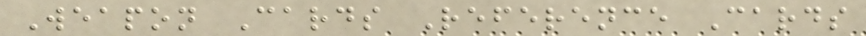Weapon Cards Reference Cards
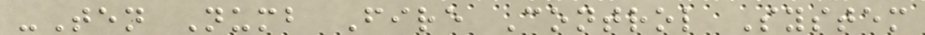-Ten Numb Fire Control System
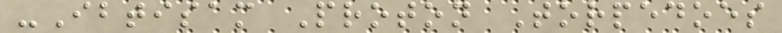-Ibtisam Proton Torpedoes
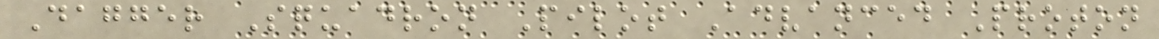Dagger Squadron Pilot Advanced Proton
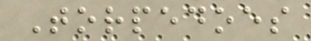Torpedoes
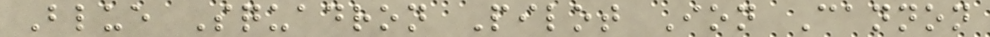Blue Squadron Pilot Ion Cannon
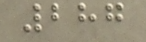287
